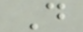D
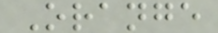Orange
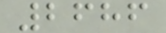2686
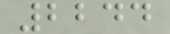2244
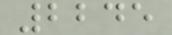2245
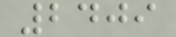2409
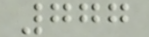777
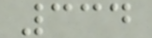334
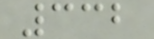332
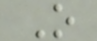O
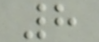8
